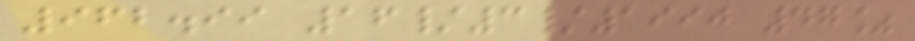962.99 16/3/1990 47%
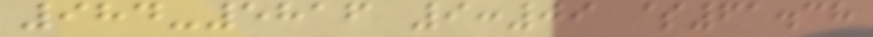984-5816 9:09 $61.38
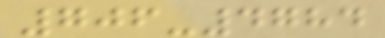706-4784
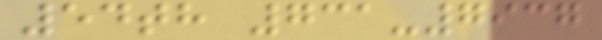54th 731-7937
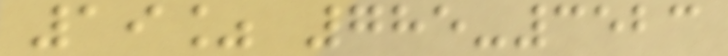19% 785-3523
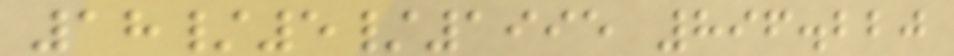18/5/1995 896.220
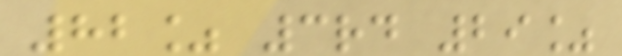82% 3rd 29%
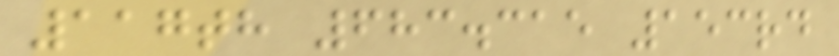117th 683.315 153rd
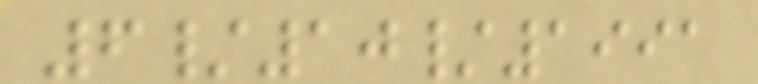6/10/1991
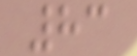83
